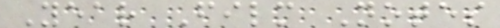Year Film Notes
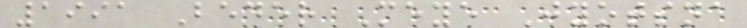1991 Beder Meye Jyotsna
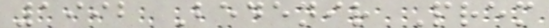1992 Bedenir Prem
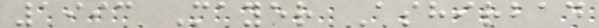1993 Mayer Ashirbad
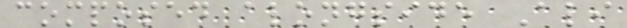composed alongside Ali
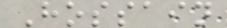Hossain
